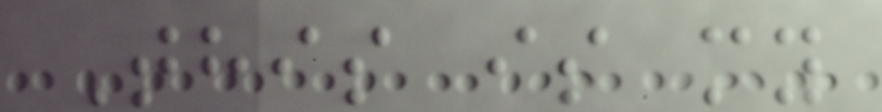This is my
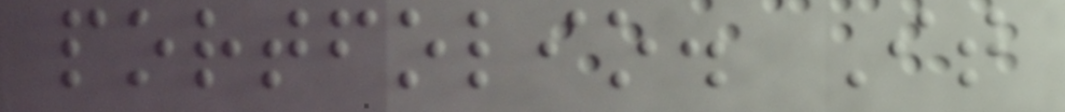portfolio. It
